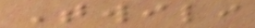Twili
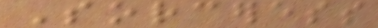Sorceress
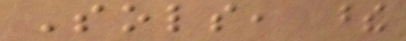Sols, these
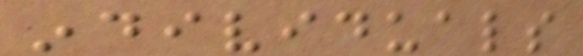individuals
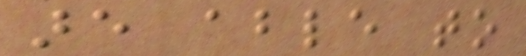are able to
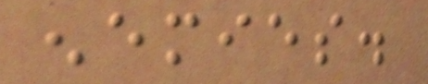enemies.
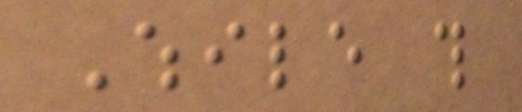While this
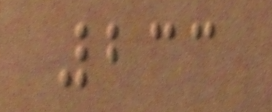233
